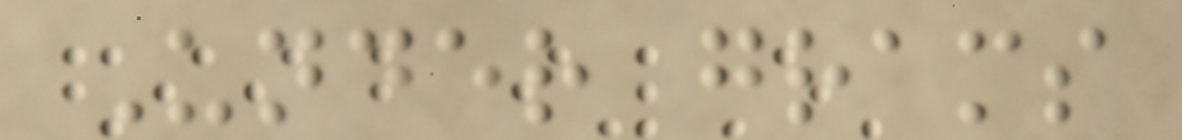Under grams
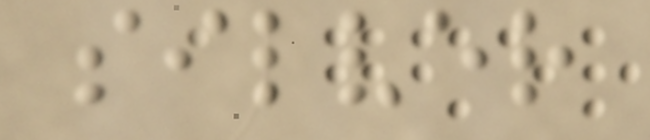silver
